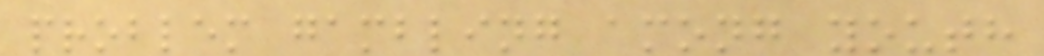problem gambling among youth
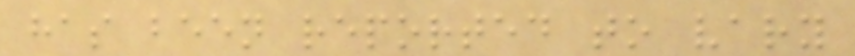has been reported to vary
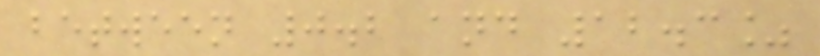between 0.2 and 12.3%
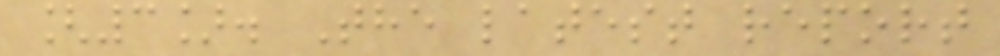[3]. The latest report
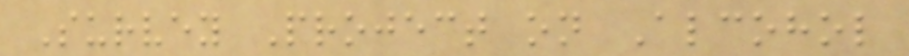Survey Project on Alcohol
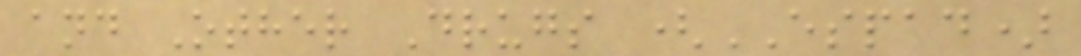and Other Drugs (ESPAD)
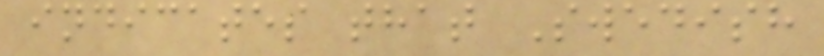indicates that Swedish
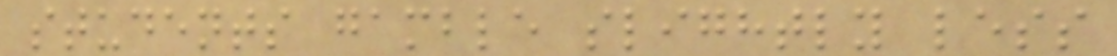students gamble slightly less
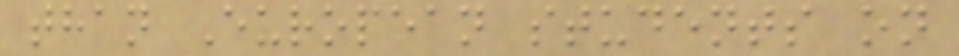than European students on
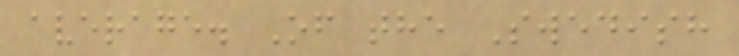average. Of the Swedish
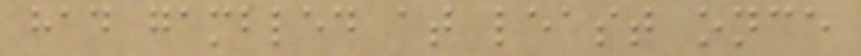had gambled at least once
